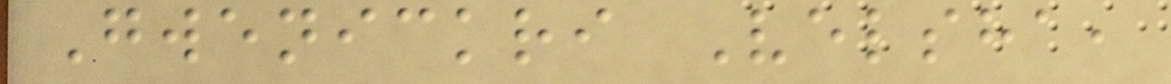Gwenickri Velsha,
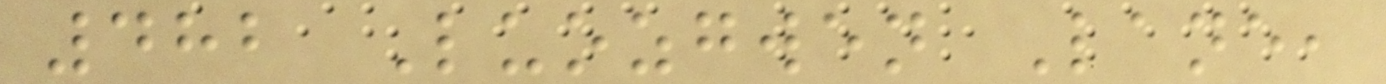482 Luozgwen Lane,
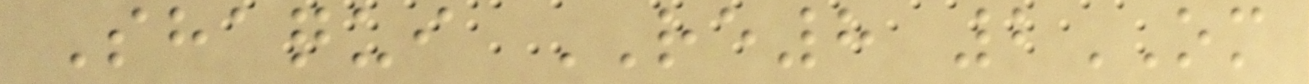Shaqui RE8 2OM
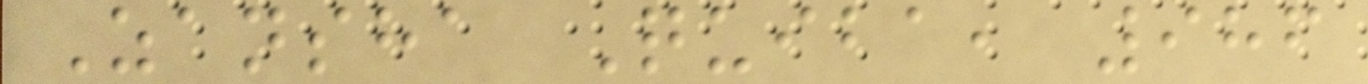Zansha Quiba, 986
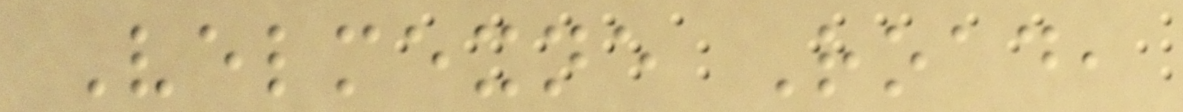Velmexne Road,
